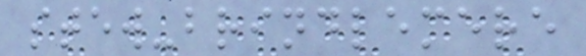stew-brindlemere
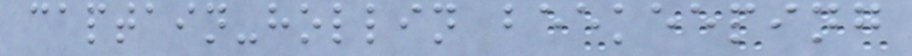captain-hollin beekeeping
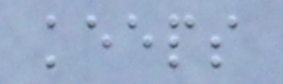keeps
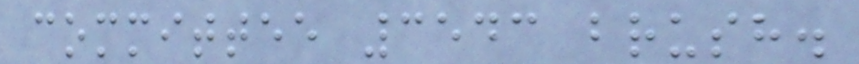committee 3543 brush.
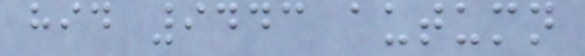hid 9443 autumn
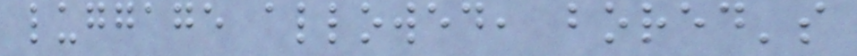luggage allowed, bored's
